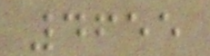4655
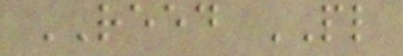REED PL
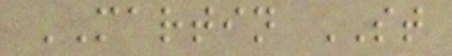MARTIN ST
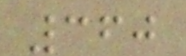360
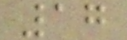17
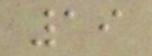19
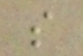s
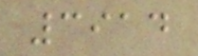3914
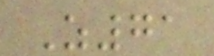Z71
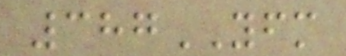387YFM
